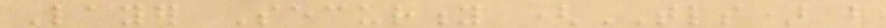Layer Security (TLS) but
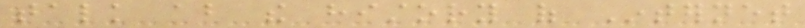talk about the history of Internet
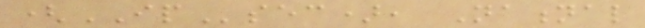(IPsec), National
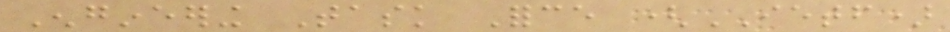Engineering Task Force (IETF)
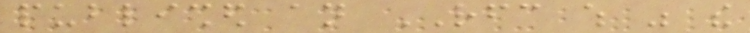published an RFC which was the
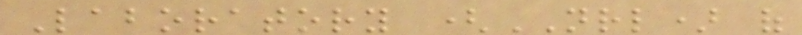Laboratory (NRL) of
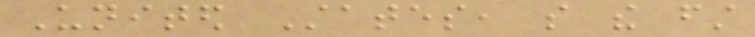United States, so the first
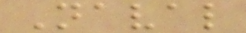Naval
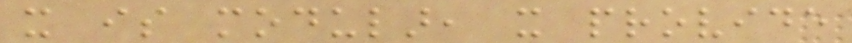it is modular, it provide
